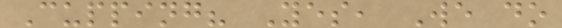Cupping? Yes, We do
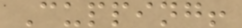Cupping!
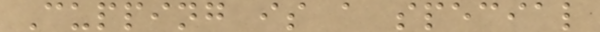Cupping is a special
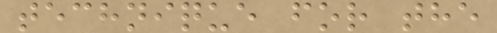technique for the
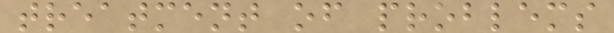treatment of problems
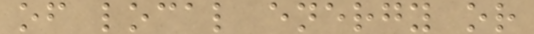of local energy or
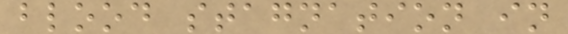blood stagnation in
